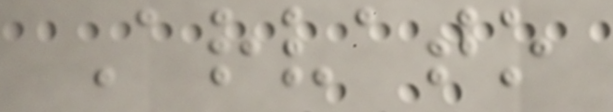Arvato
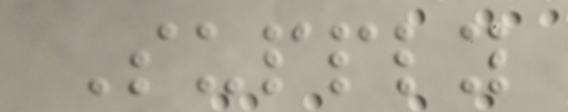Supply
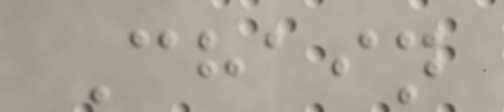Chain
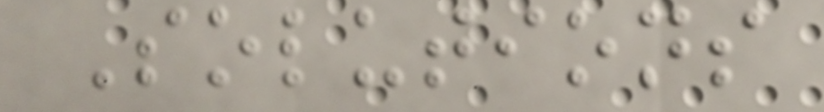Solutions
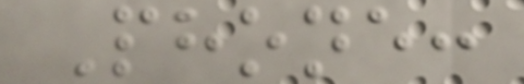Phone:
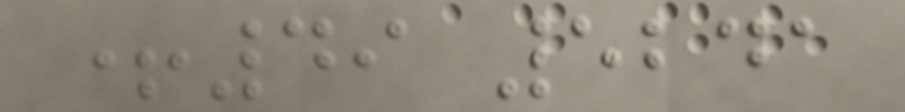+49 5241
